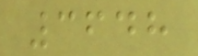3648
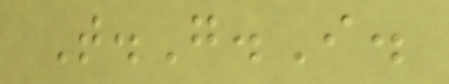T.G.I.
